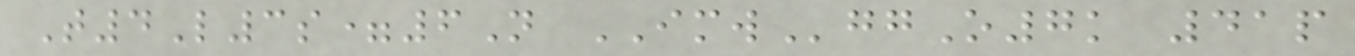T4L3s=6N IMWggO7k 41p
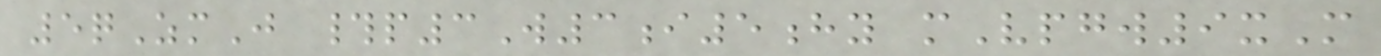5qZmJ #p3W3i5hy mVpgw9xM
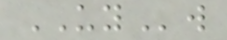UYw
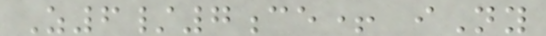Z6/7ce+ iNy
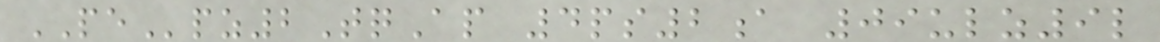PEpz2TqAp 4ps2a 09ulz9l
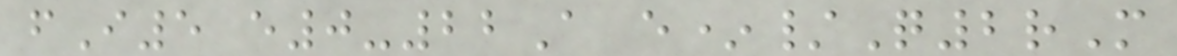fI5 e0-22A e*/Q2rM
